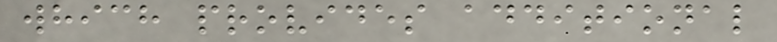which provides additional
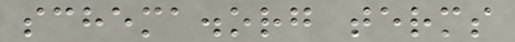schema.org terms
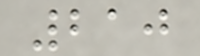210
